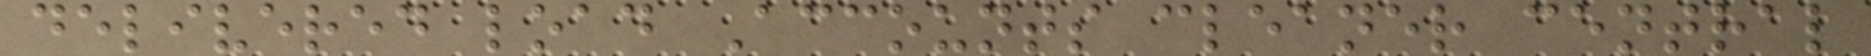delivered load Accounts cleaner central
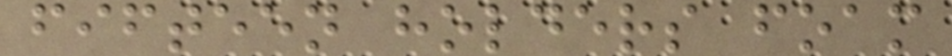fifteen holders foam
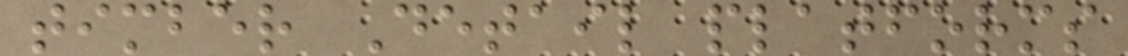timber Detail platforms
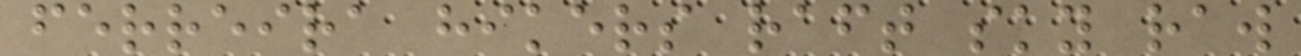ferreira hikers raft sky raw
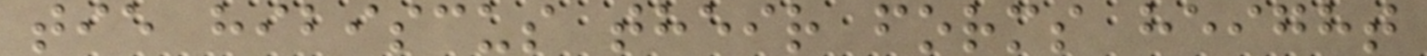tie hibiscus their forms height
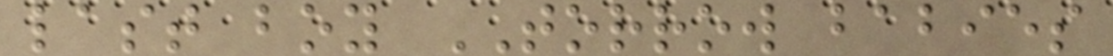last boy TORROW babies
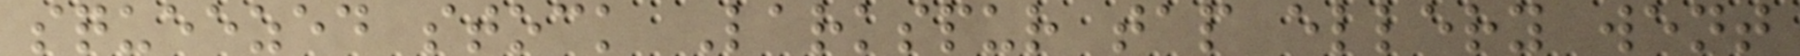squeezed stock Larkspur tap ellery went
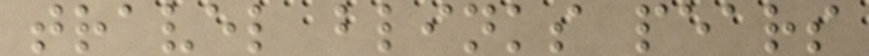travel blinks pears
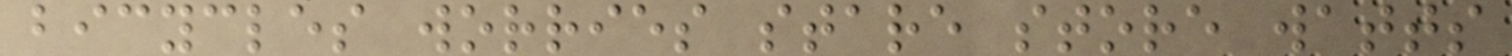bicycles worries stare store watts
